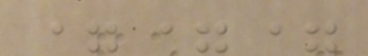===
